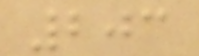203
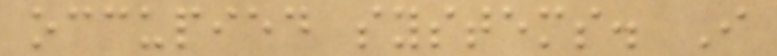occupied systems. I
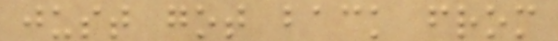just got back from
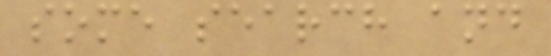some search and
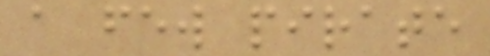a few pirate
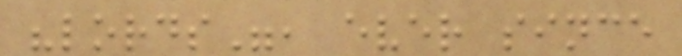"lords", ever since
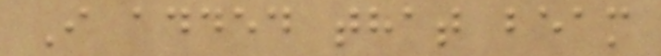I added that beam
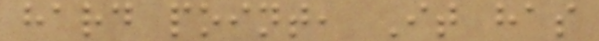hard point, It has
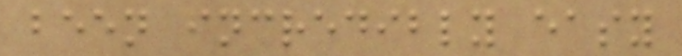been incredibly easy
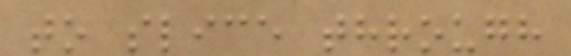to slice through
